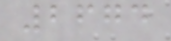2674
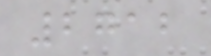2712
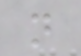n
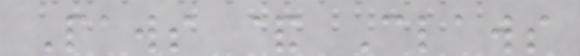Paws & Claws
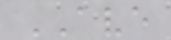AVE
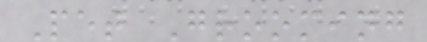Pet Grooming
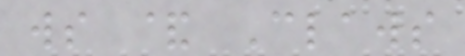ws & Claws
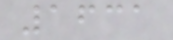1631
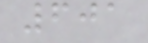601
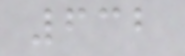632
